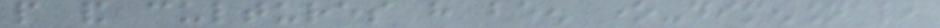people and cultures have been one-dimensional,
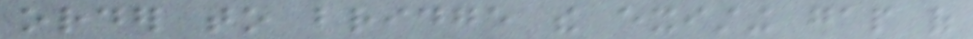order to bridge the existing gap of
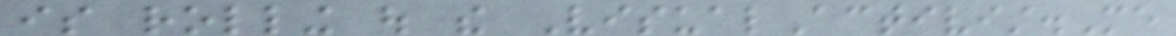is rolling out the VisualActivist.Me
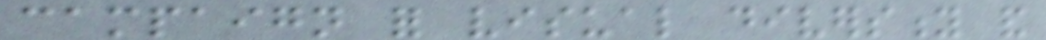campaign for visual diversity and
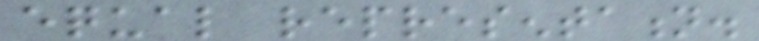equal representation.
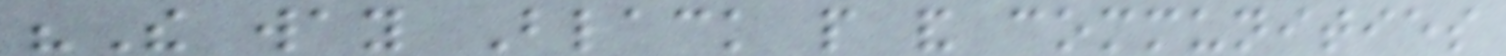"The way Black people and communities
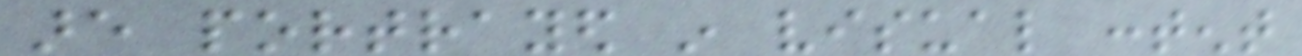are portrayed in visual content
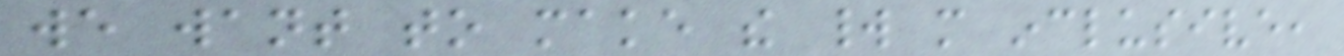we want to make the world more inclusive,
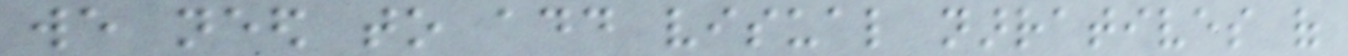we need to add visual narratives of
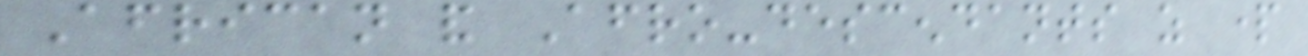African and Afro-descendants as part
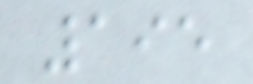195
